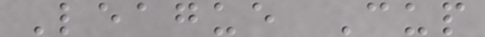League Cup
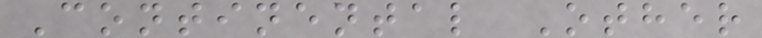Continental Other
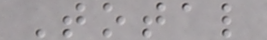Total
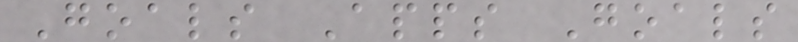Goals Apps Goals
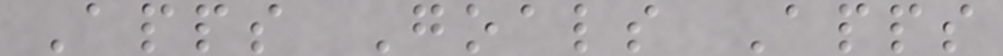Apps Goals Apps
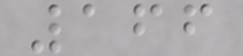166
